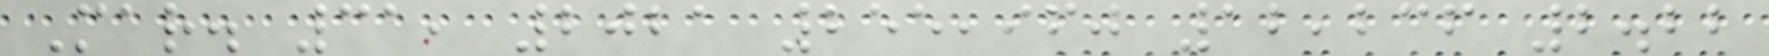Mar. 31, 2021 255,960 12,236 2.22
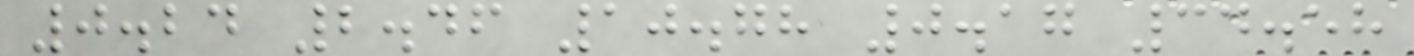0.24 2.46 10.78 0.17 34.58
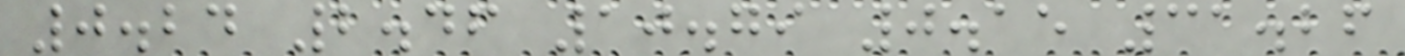0.24 2.46 10.79 0.15 31.26
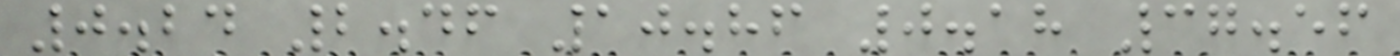0.24 2.46 10.86 0.18 37.56
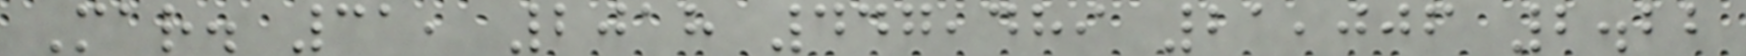Mar. 31, 2018 447,489 21,006 2.22
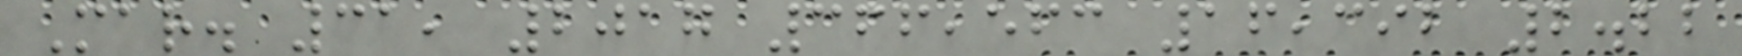Mar. 31, 2017 366,563 16,392 2.22
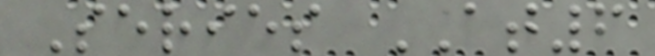Series AT6
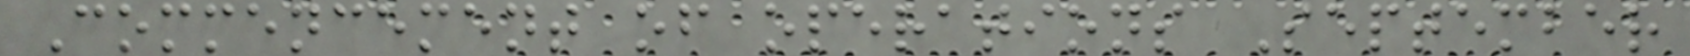Commencement of operations September
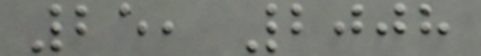25, 2008
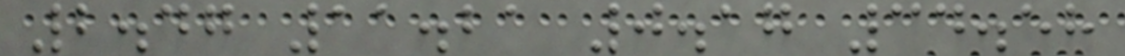2.47 11.21 0.17 34.58
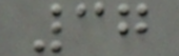37
